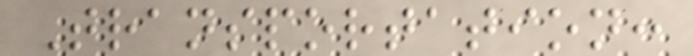Transportation:
